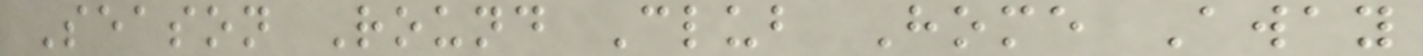Season Round Club Home Away
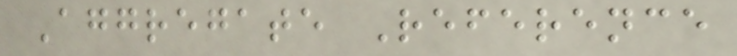Aggregate Reference
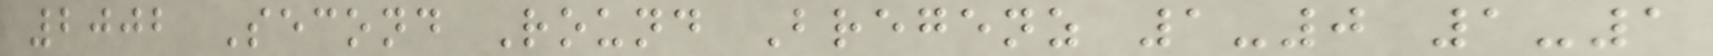2002 Second Round Bregenz 1-0 1-1
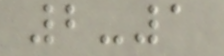2-1
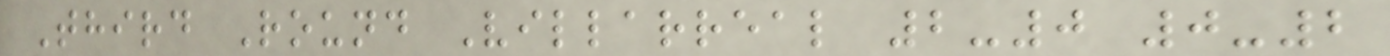Third Round Villarreal 2-0 0-2
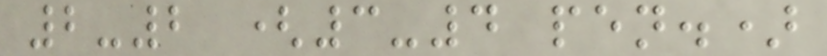2-2 (3-4 pen.)
